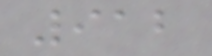912
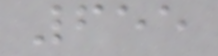655
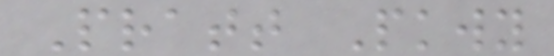Pratt Pkwy
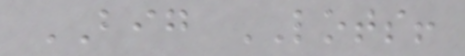BIG LOTS!
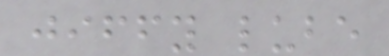jiffy lube
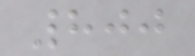800
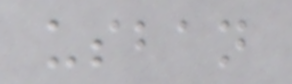usban
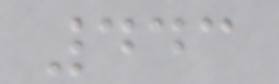443
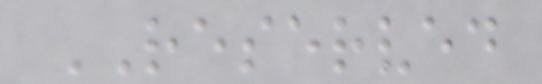RESERVED
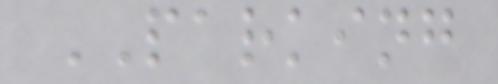PARKING
